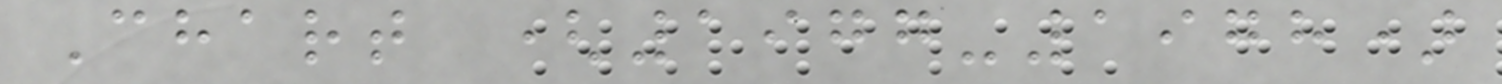Chart (1977-1978)
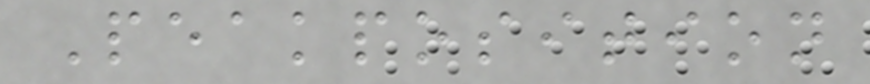Peakposition
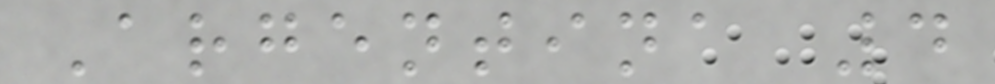Argentina 4
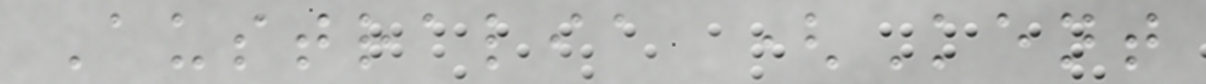Australia (Kent
